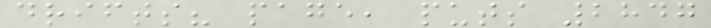drifts? page, puts 2847
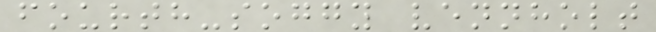fourth-soggy vennholt
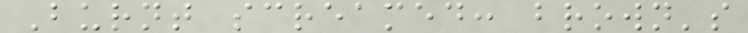Burnt screamed: brown's
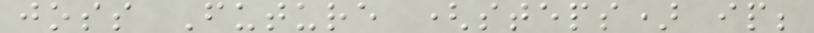joss Future (steps) ip;
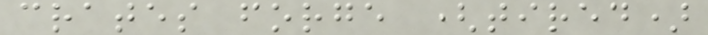crates forge (tired)
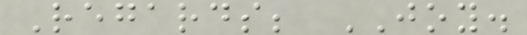Regards; JOY.
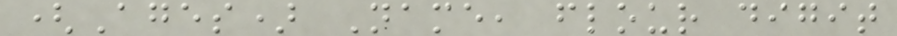(Ages) Name, flour digit
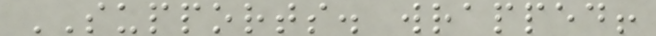SUPPORTS. wrapped!
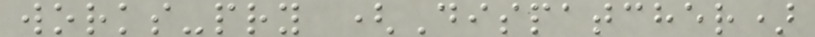works-pry (Dispatcher)
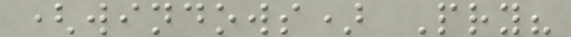(windows) Pry?
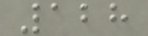128
